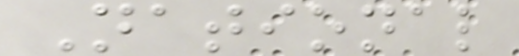National
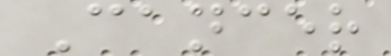Cancer
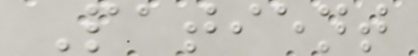Patient
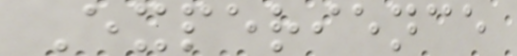Experience
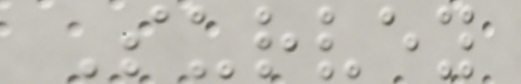Survey
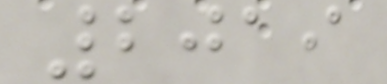2019
